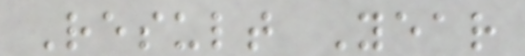Result Year
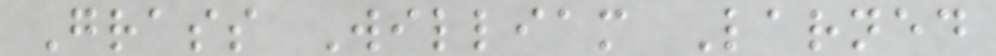Grass William Larned
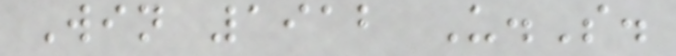Win 1912 U.S.
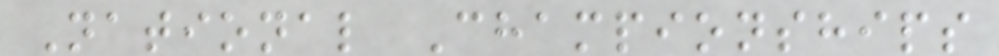National Championships
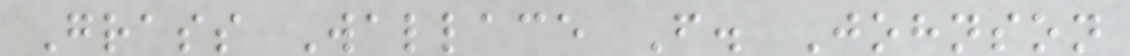Grass Wallace F. Johnson
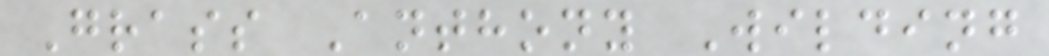Grass Anthony Wilding
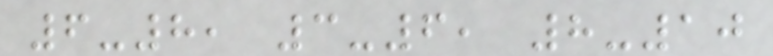6-8, 3-6, 8-10
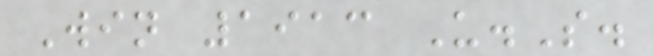Win 1913 U.S.
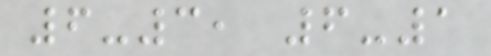6-3, 6-1
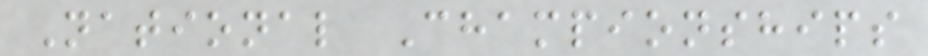National Championships
